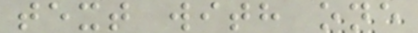text with one
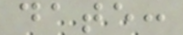date:
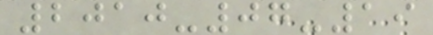2010-07-19
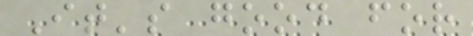It's good for
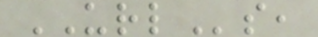URLs,
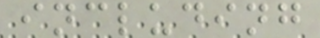including
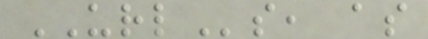URLs, as
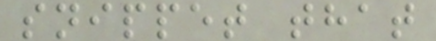snippet that
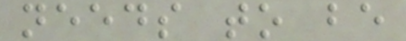needs to be
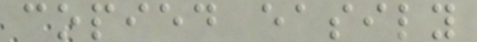copied easily
